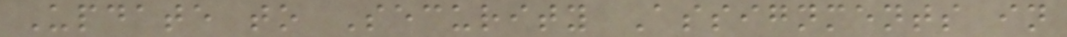Update to Security Assignments in
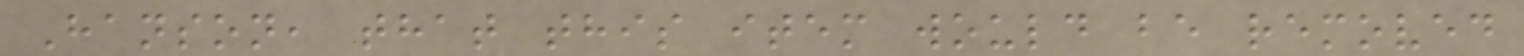Hanson, that this item would be removed
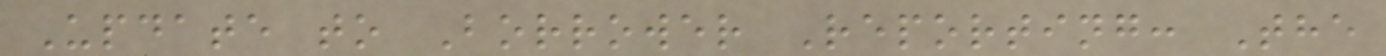Update to Borrower Reporting: The
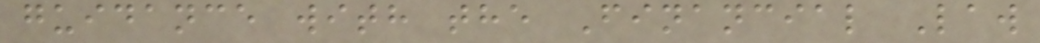guidance with the Financial Law
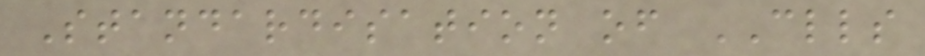Standardisation of CLLS
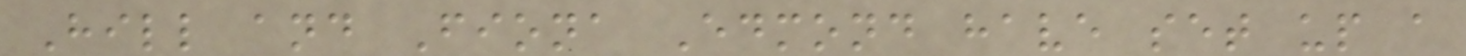Hill and Fiona Edmond have set up a
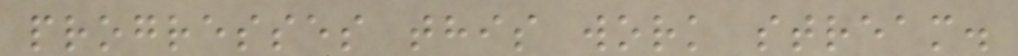progresses this work stream.
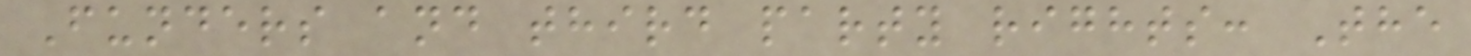Funders and third party rights: The
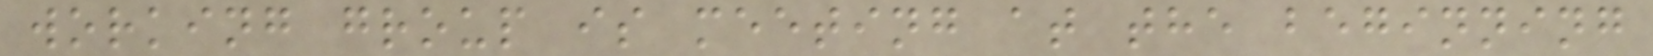working group is meeting at the beginning
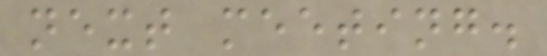next meeting.
